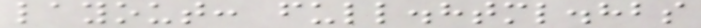layout: full.html.hbs
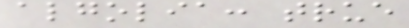algolia: true
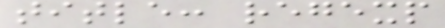title: regexp
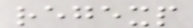regexp
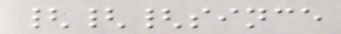{{{since
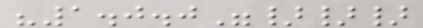"1.0.0"}}}
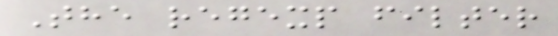The regexp filter
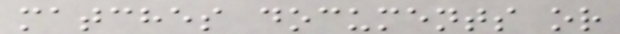matches documents or
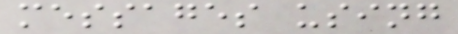messages using
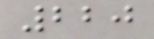220
